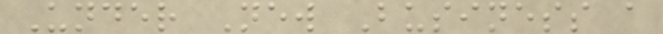Under New Business a
